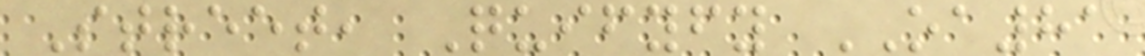Street, Quifyfy OA81
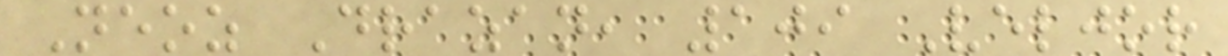Neoz Drazan, 109 Veljor
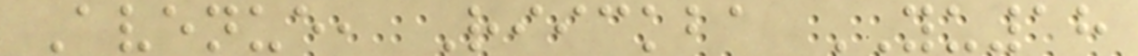Avenue, Riickba YU18
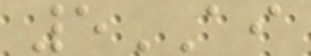5AI
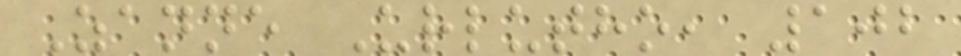Zanne Urlutho, 102
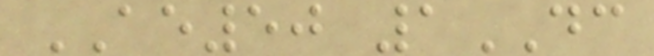AE50 1DC
